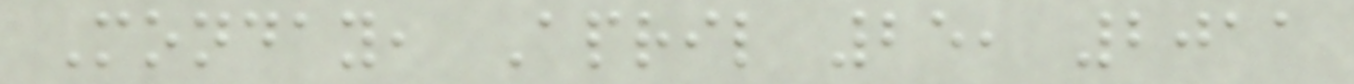Monday, April 25, 2011
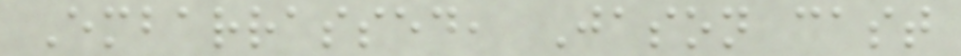Embarrassed, Jason cast
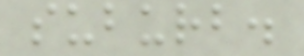suburb.
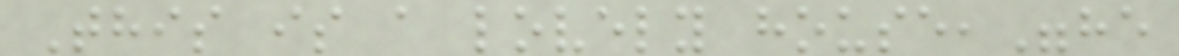This is a lovely house,"he
